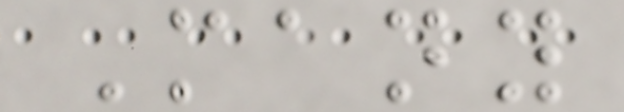Many
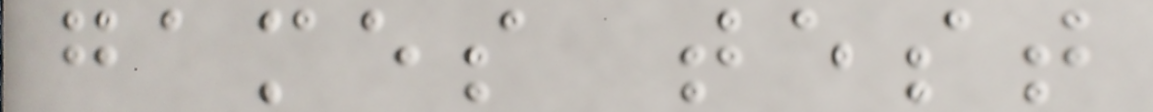games test
